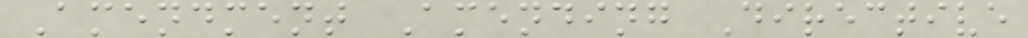Amendment Amending Directive
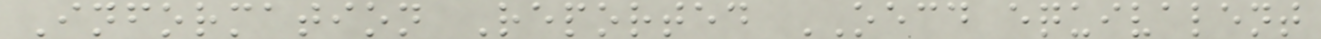Information Reported OECD equivalent
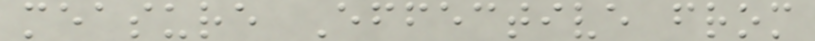measure Effective from
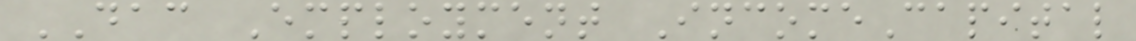DAC Employment IncomeCapital
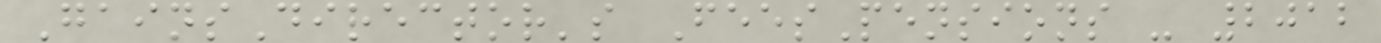GainsDirector's FeesPensions - 2012
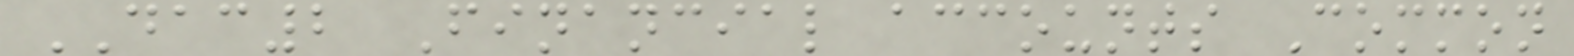DAC2 Financial accounts Common
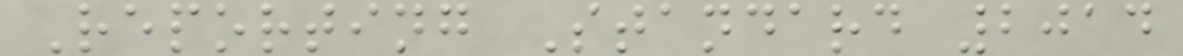Reporting Standard 2014
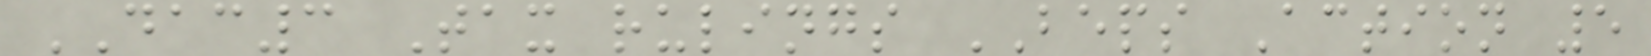DAC3 Tax rulings BEPS Action 5
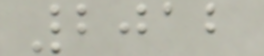2012
